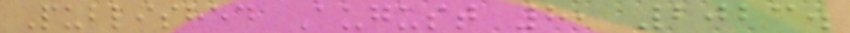Published August 8, 2023.
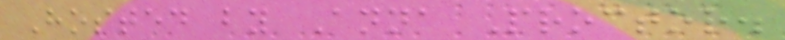Hosted by Anna Proctor.
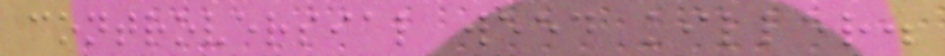controversial weed killer.
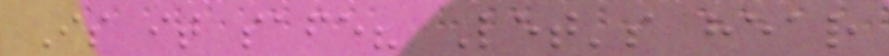Is it safe? Let's hear
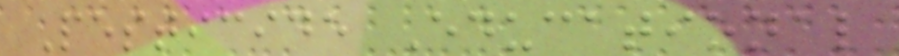Pesticide Educational
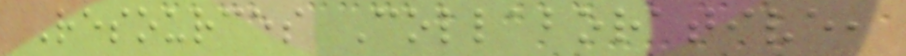Resources Collaborative,
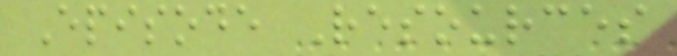Episode Resources
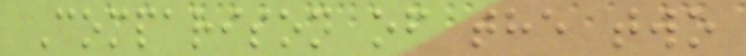Comparison of the two
